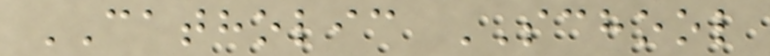CATHOLIC SCHOOL
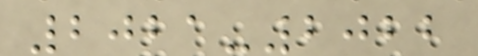2021-2022
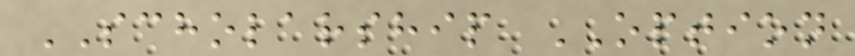SCHOLARSHIP OPTION
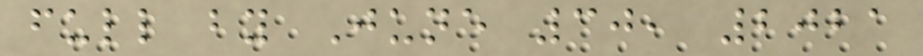full by June 30, 2021
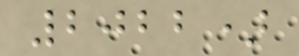2022)
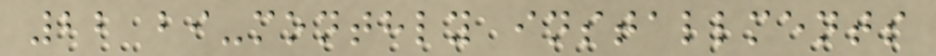22 bi-monthly installments
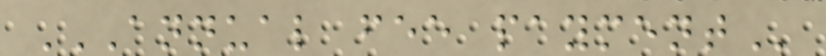ANNUAL FEE PAYMENT
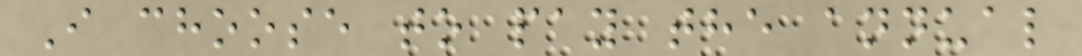I choose to pay the annual
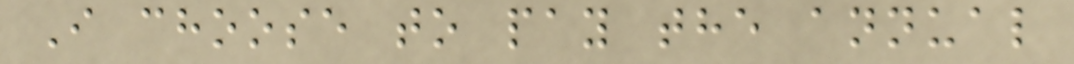I choose to pay the annual
